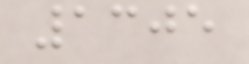1305
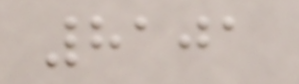8101
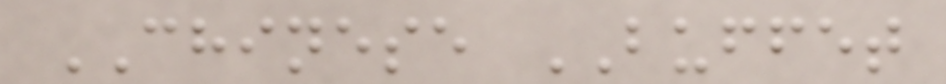CHINESE BUFFET
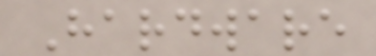Hardware
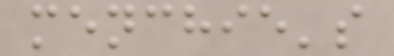menchie's
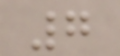7
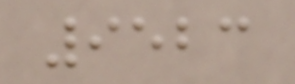9523
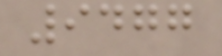9477
